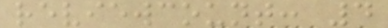reviewcount: 4
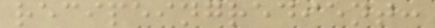recipeingredient:
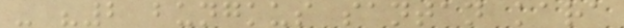- "2 bungkus santan kara
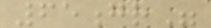65gr"
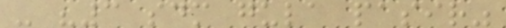- "3 sdm gula pasir"
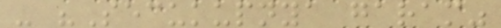- "Secukupnya garam"
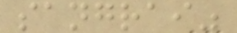sangrai"
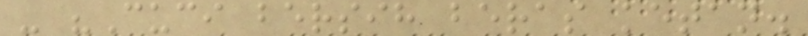- "Cuci bersih beras ketan.
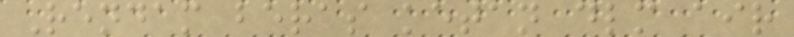Rendam beras ketan dlm air
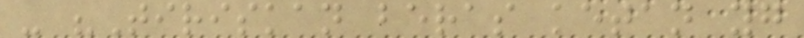- "Tiriskan beras ketan yg
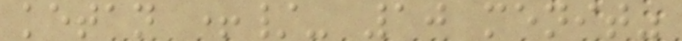ketan +/- 10 menit"
